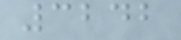3242
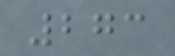273
